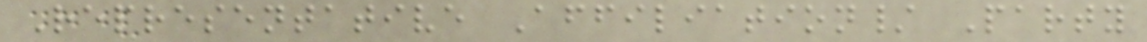Representative Affiliation/ Party
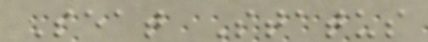Seat Status
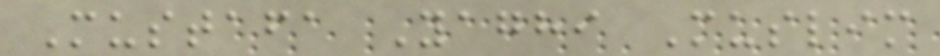Mustafa Yaghi Muslim
